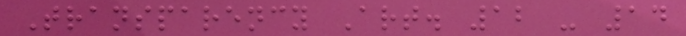Transparency Art. 12 - 14
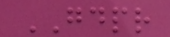GDPR
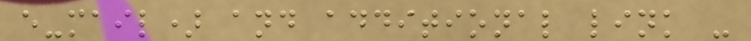e-mail) and additional link -
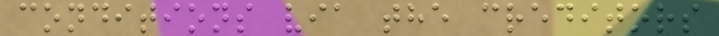conditions via the creditors
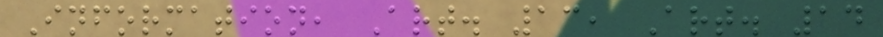Information, Art. 13, Art. 14
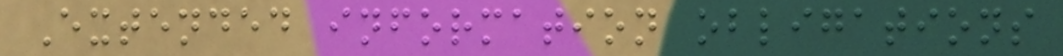Extended information obligations
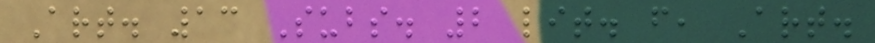Art. 13 Subs. 2 lit. f, Art.
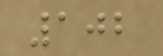102
